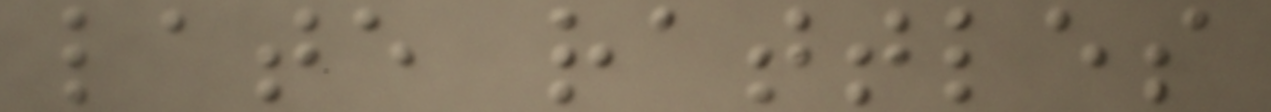late rattles
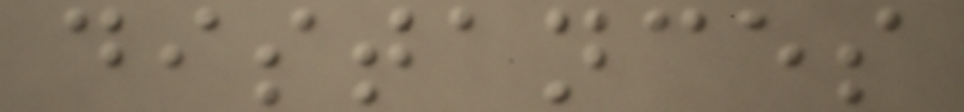distances
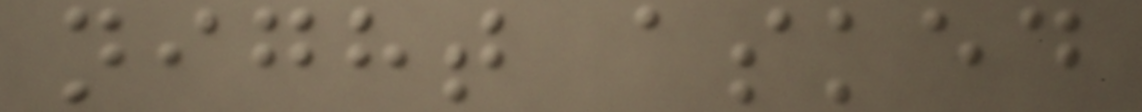night asked
